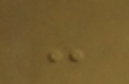-
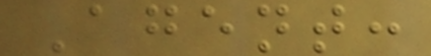Agent:
